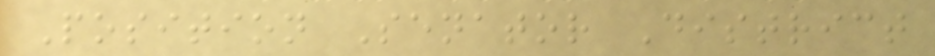Position Senator District
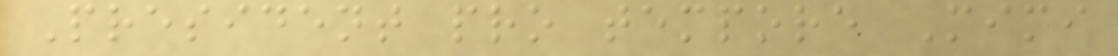President pro tempore Mimi
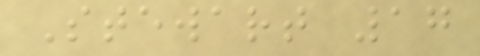Stewart 17
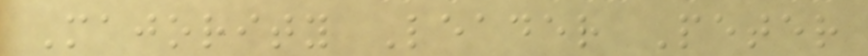Majority Leader Peter
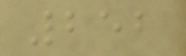252
